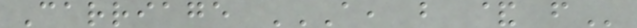Carriage A, B & F
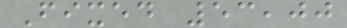Fixed 53,00
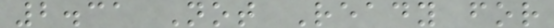2.31 Not Ready for
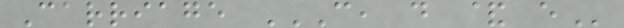Carriage C, D & E
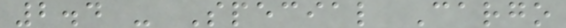2.4 - Special Cargo
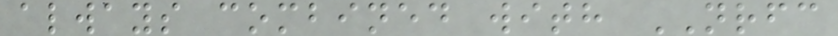always combined with NRFC
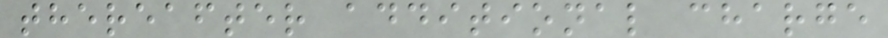thereafter additional charge
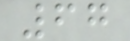67
